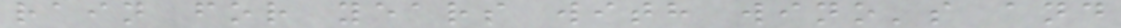rain for years with wino's and
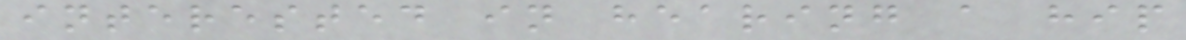interested in hearing a hip
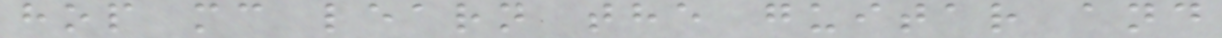hop mc learn the guitar and
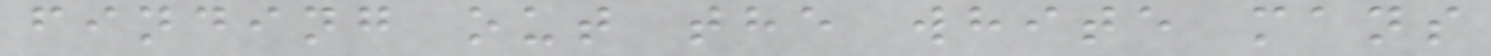finding out the white mans
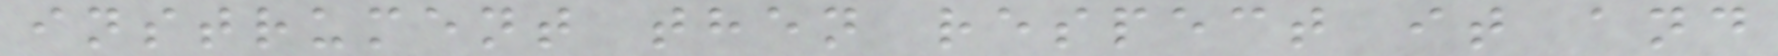instrument then respect it and
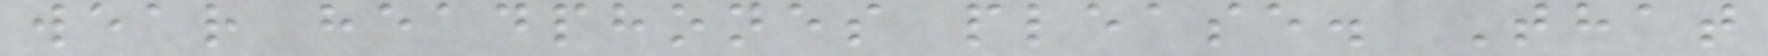wear headphones please. That
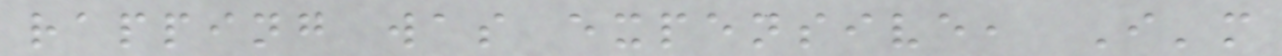rapping was expensive, I'm
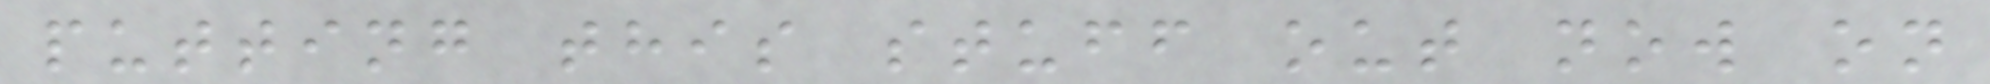putting this stuff out now on
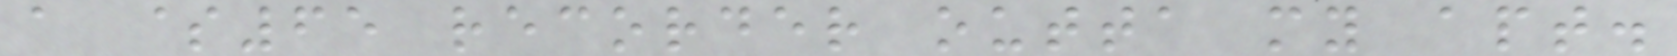a $65 recorder outta my apt.
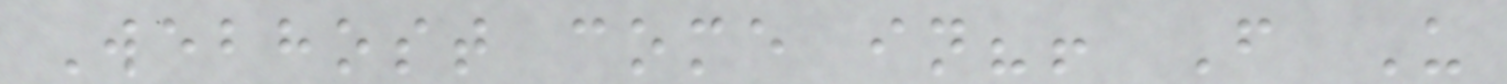Webhost come in?! F U
